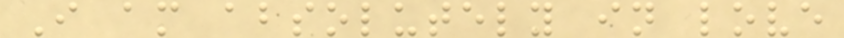I am absolutely in love
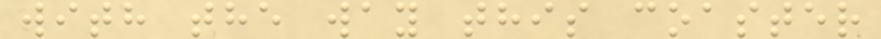with the way this coaster
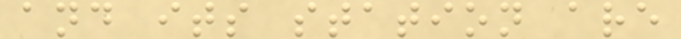and its station are
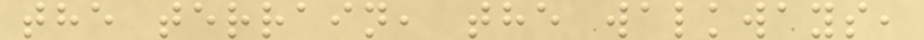the terrain, the walkways,
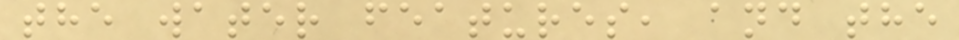the water features, and the
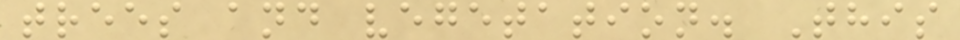trees and vegetation. This
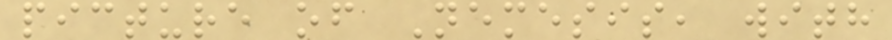picture of Nemesis, with
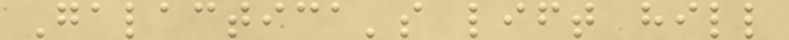Galactica's lift hill
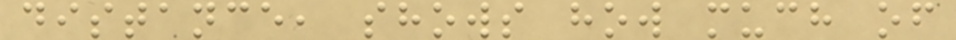distance, shows how much of
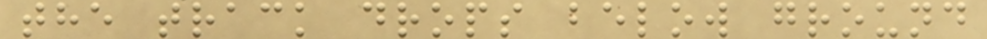the track drops below ground
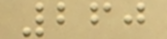260
